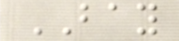BAY
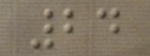24
